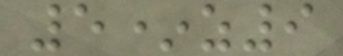5*z9
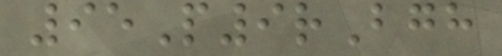95P9rBgh
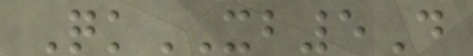QkXB5D
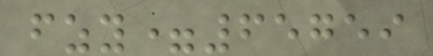fzy=65759
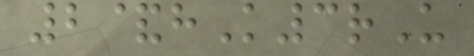2&hK3rU
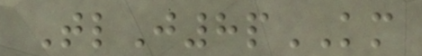TlJ8pKM
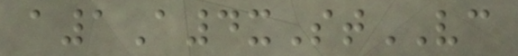a1A4xStVC
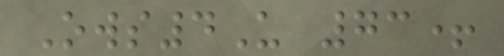Ows4U 73+
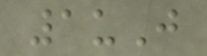1uJ
